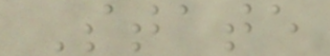State
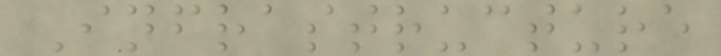Infrastructure
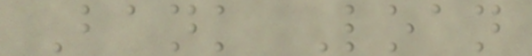Bank Loan
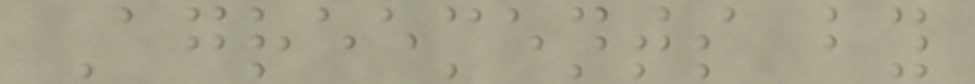Agreements by
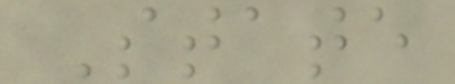State
